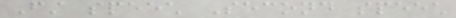First speech Second speech
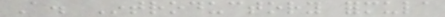A. Introductory formula
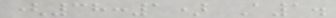(38:1) A1.
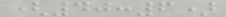(40:6)
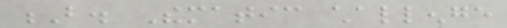B. Thematic challenge
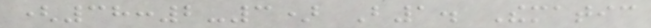(38:2-3) B1. Thematic
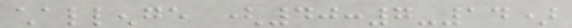challenge (40:7-14)
